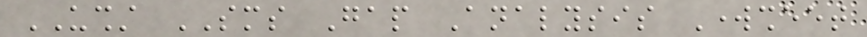USHST SMS Gap Analysis Worksheet
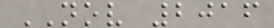NOV 2016
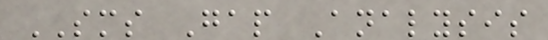SMS Gap Analysis
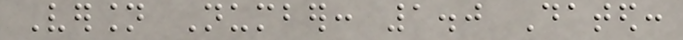Version Number: 1.0 Dated:
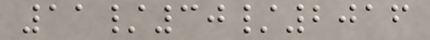11/30/2016
